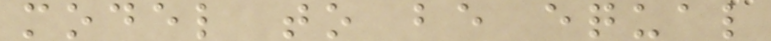model to be equal
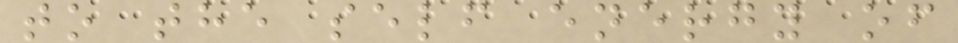to the self energy of
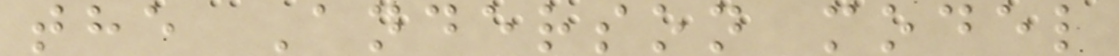the Anderson model
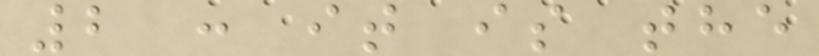2 : it is the
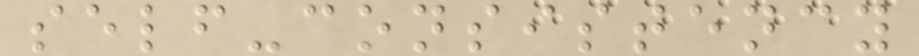self-consistency
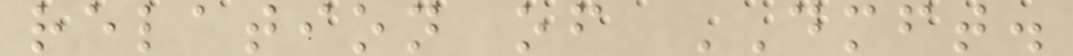relation of DMFT.
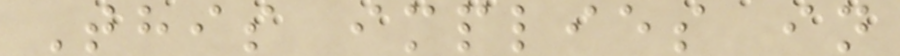This implies in
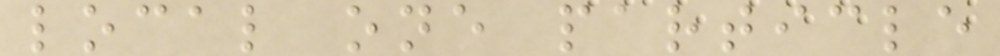local one particle
